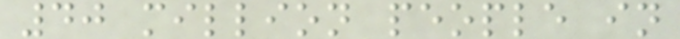40 million people in
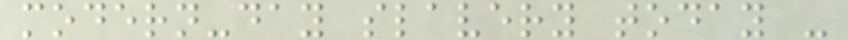modern-day slavery today -
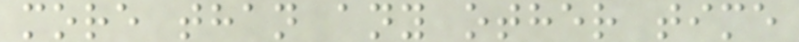more than any other time
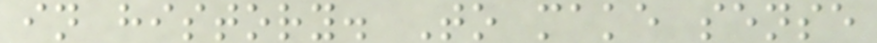in history. To make sense
